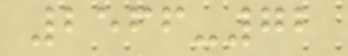2566-72
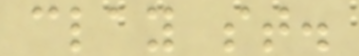clay st.
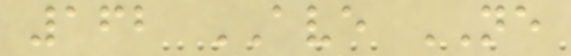162 AVE NE
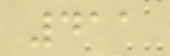411
